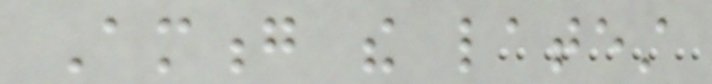Among the latest
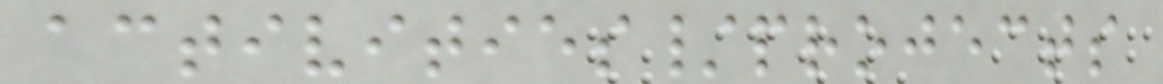activities/projects
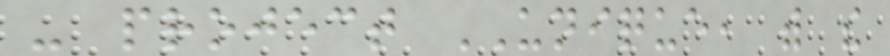- project UNIQUE, with the
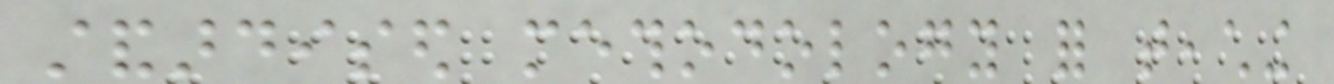standardised methodology for teaching
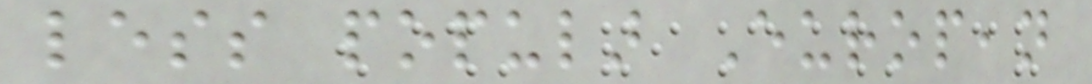less popular European
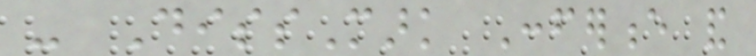- DissMark Conference and
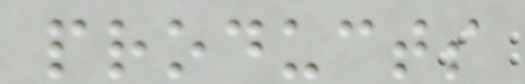products
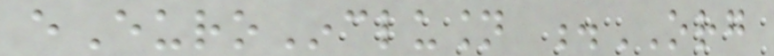eEuroInclusion .ORG
